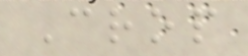Crop
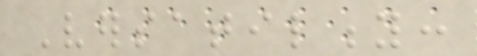Versatility:
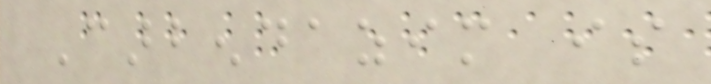Carbendazim is
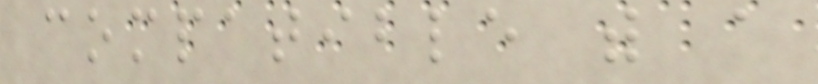compatible with a
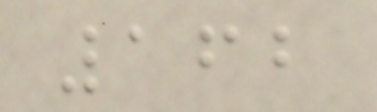162
